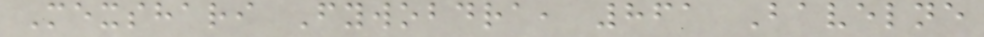Mexshari Fywobdra, 861 Bavelne
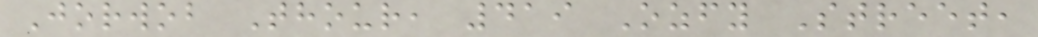Jorwob Thour, 419 Ozfy Street,
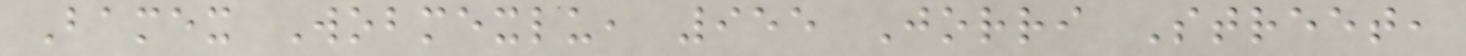Bamex Wobmexlu, 955 Jorri Street,
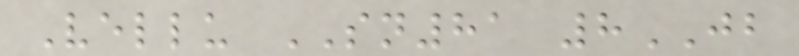Vellu SN81 8JB
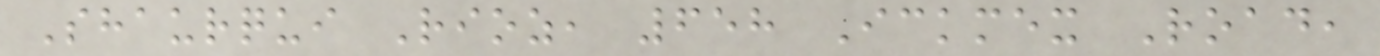Shaurqui Rioz, 658 Ickmex Road,
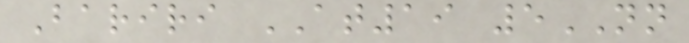Bariri AT19 5NN
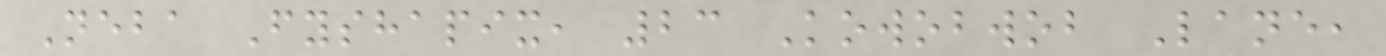Neba Fyshapix, 23 Kowobwob Lane,
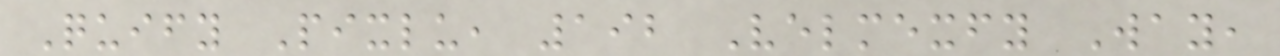Quify Pixlu, 192 Velmexfy Way,
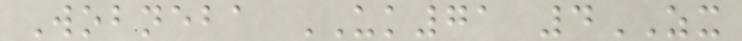Wobneba UK71 4ZX
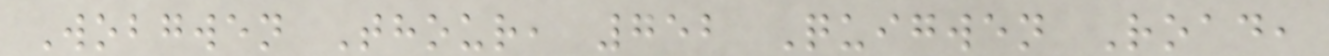Wobgwen Thour, 752 Quigwen Road,
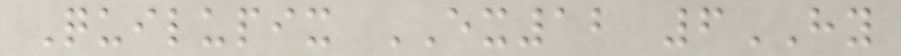Quilupix EX12 6HY
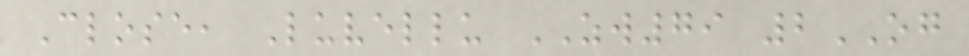Close, Luvellu ZW79 2OG
